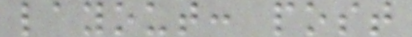layout: post
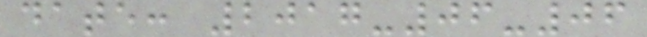date: 2017-06-06
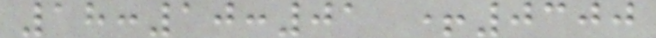18:10:01 +0300
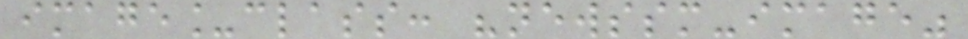image_class: "newssm-image"
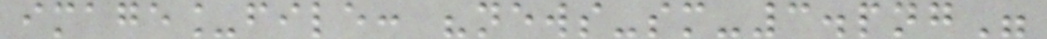image_file: "news-sm-3.png"
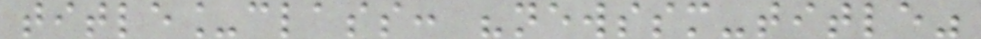title_class: "newssm-title"
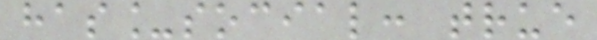has_social: true
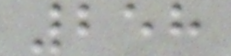258
